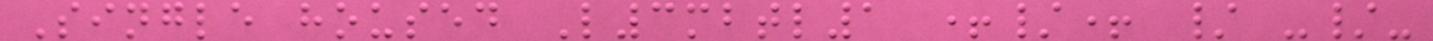Single housed L3mbtl1 +/+ / -/-
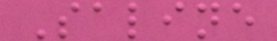Saline
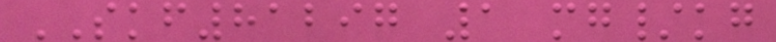SKF81297 1 mg/kg
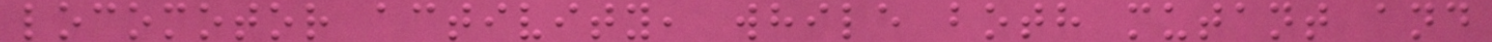locomotor activity, while both mutant and
